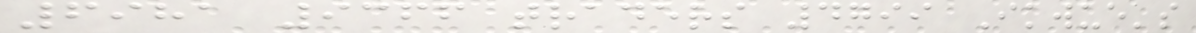6981 9366 traders 4799 Ikwue's
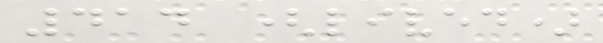414 (lived)
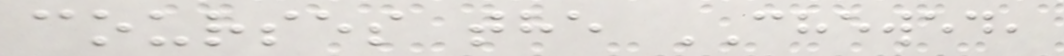courses the CHEWED,
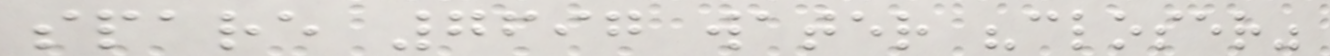spare 7697 water "closer"
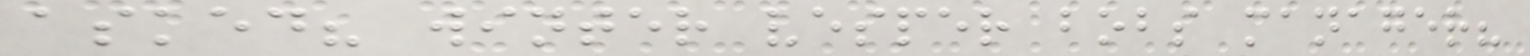asked? winter vesper bobs manager?
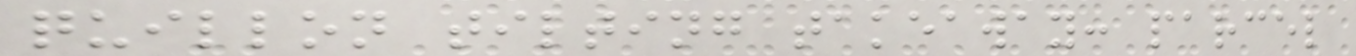quillon tilting takeaway: parcel
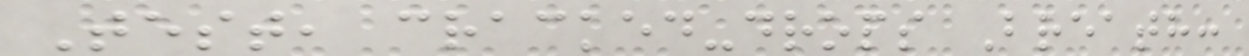Test, cracked-drops Breath:
